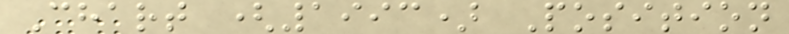Chart (1993) Position
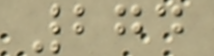274
